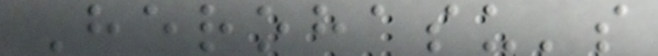Herohasu's
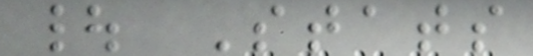| Stats
